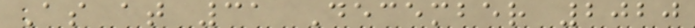As at 31 December 2020
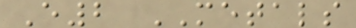E2 METALS
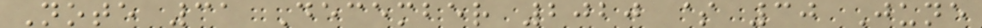Note 31 December 2020 $ 30 June
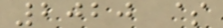2020 $
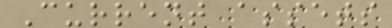Current assets
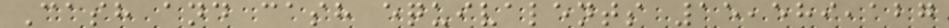Cash and cash equivalents 15,589,127
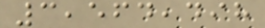3,564,498
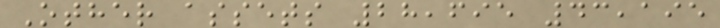Other assets 28,695 43,195
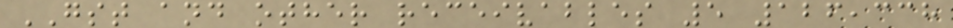GST and other receivables 5 126,338
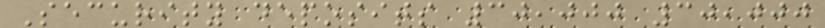Security deposits 30,000 30,000
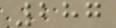287
